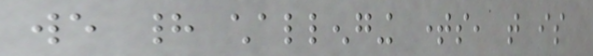we had challenging times, that is
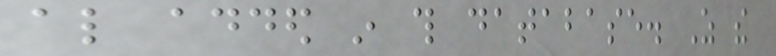also added in this database. As the
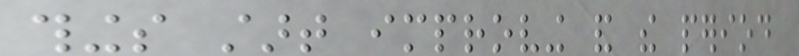things start improving and the period
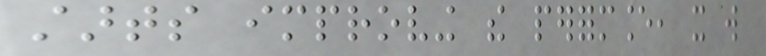starts improving the performance, it will
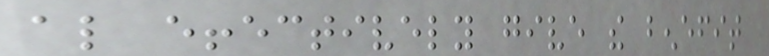also effectively give the benefit
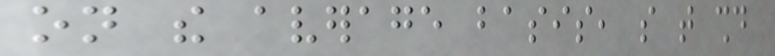on the average basis, so that should
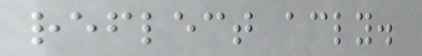reflect accordingly.
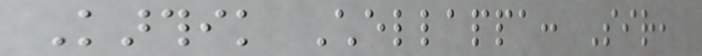Karthik Chellappa: Sir,
